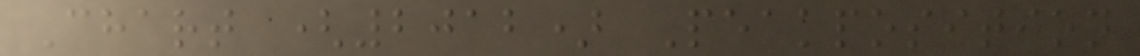Chart (2012) Peakposition
